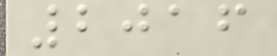2016
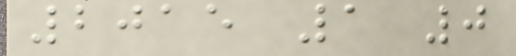2015 1 0
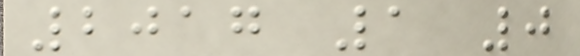2017 1 0
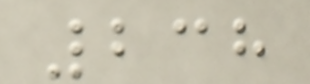238
